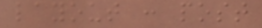layout : post
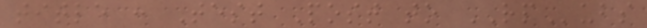title : Test Post to RPubs
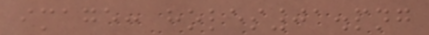image: holes01.png
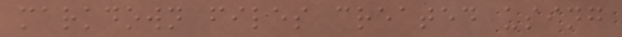markdown files created using
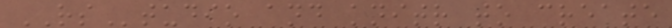RStudio and knitr to create
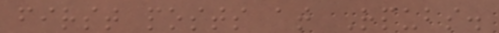first posts at Rpubs.
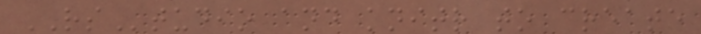RStudio and knitr to create
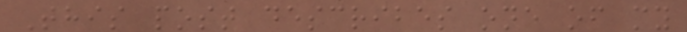This post describes one of my
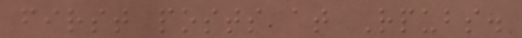first posts at Rpubs.
